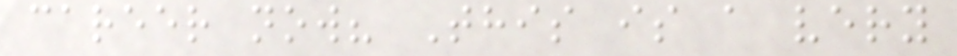career now? This is a very
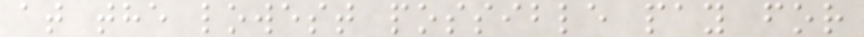at the lowest possible pay for
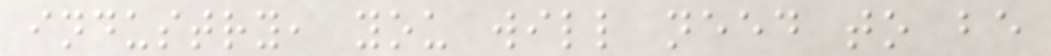industry, you will need to be
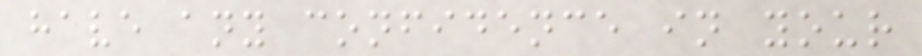have any confidence in your
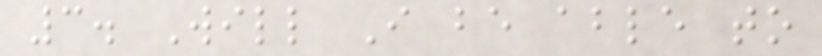3. Will I be able to
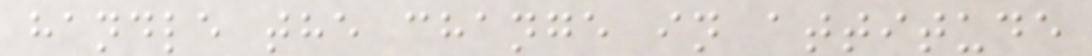handle the change in attitude
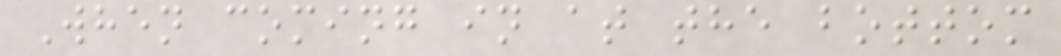When coming in at the bottom
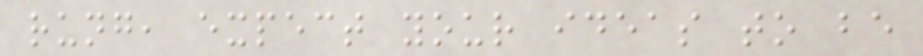rung, expect your ideas to be
